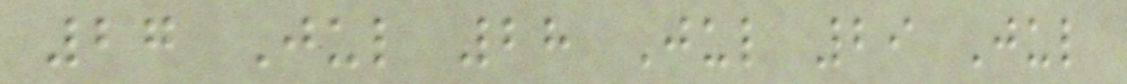27 Jul 28 Jul 29 Jul
